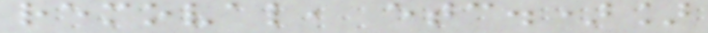removal, etc.)]
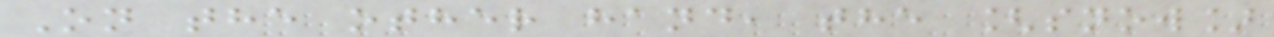On the other hand, the [snow]
